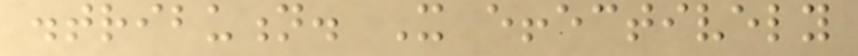distribution. It effectively
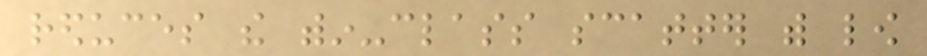reduces the within-class scatter with low
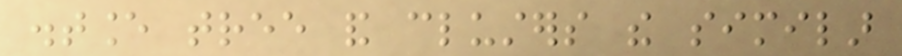distance tree and clusters the similar
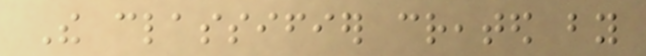The classifier created by
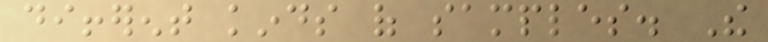different kinds of samples. The
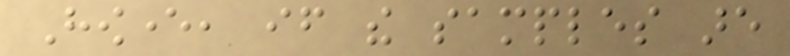However, if the samples are
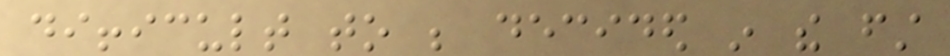difficult to be decided in the first
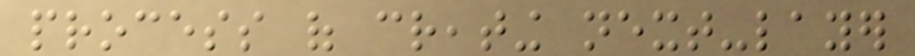process of creating next-layer
